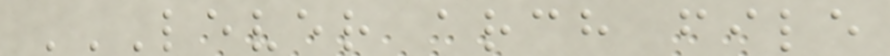LEVER ARCH FILE
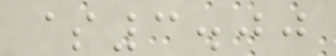$3.00
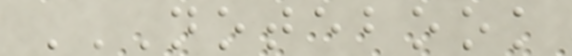NOTEBOOK
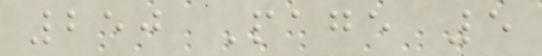250 Page 5
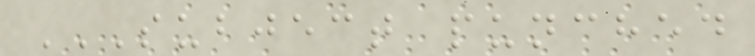SUBJECT PUNCHED
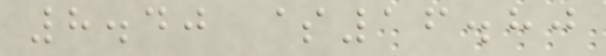8.40 $16.80
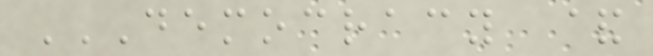DEMOCRACY &
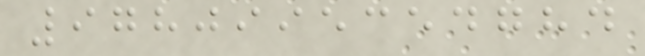9780995354784
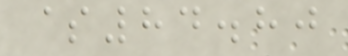$84.80
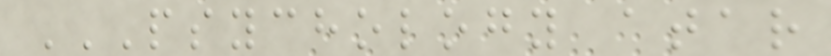PSYCHOLOGY ATAR
